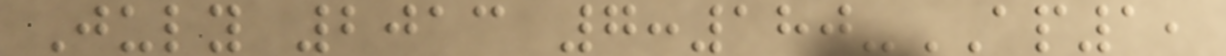July 2013 7:180-AP1,
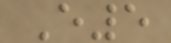E5
